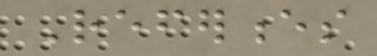References
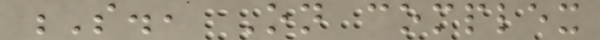S., On complex
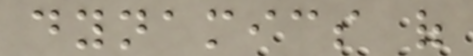dynamics of
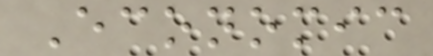Economic
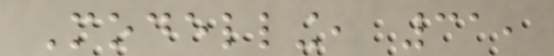Modelling, 31,
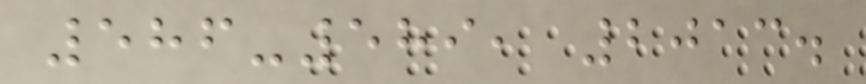586-589, 2013.
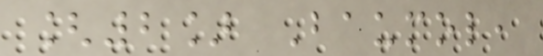[2] Baumol,
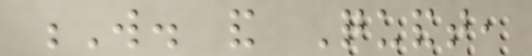W. and Quandt,
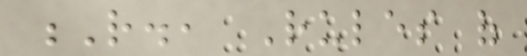R., Rules of
